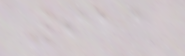911
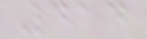414
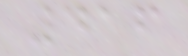416
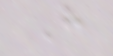H
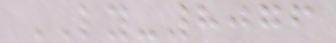LY-8076
